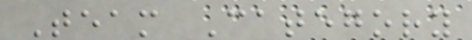Team Category
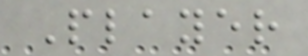Player
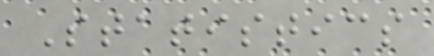Statistics
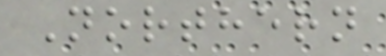Northern
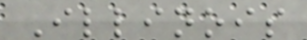Illinois
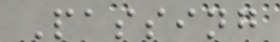Passing
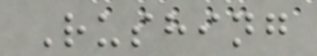Rushing
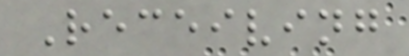Receiving
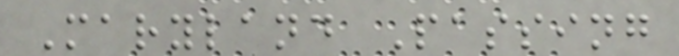Maryland Passing
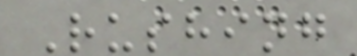Rushing
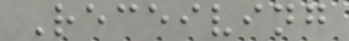Receiving
